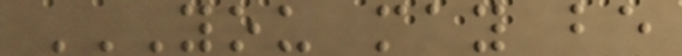YOU MAY BE
